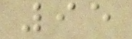95
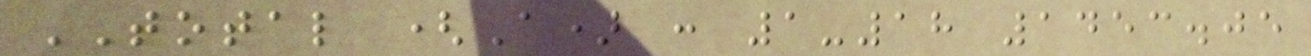TOTAL (A) : 1-18 1453.05
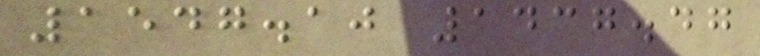1547.10 1437.47
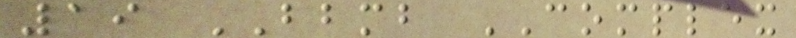19 BBMB COMPLEX
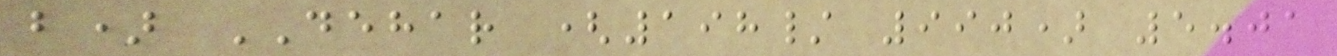b) DEHAR (198/ 990) 5.01
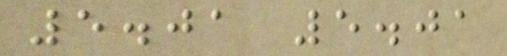5.01 5.01
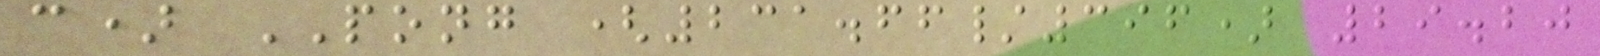c) PONG (231.66/396) 29.20
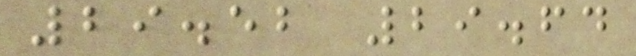29.52 29.64
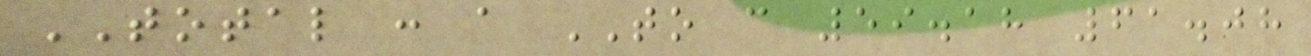TOTAL : a TO c 59.18 61.08
